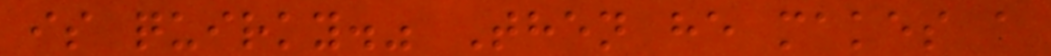is quirky." Then he makes a
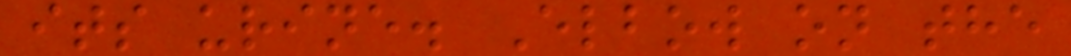its urine. Elbow on the
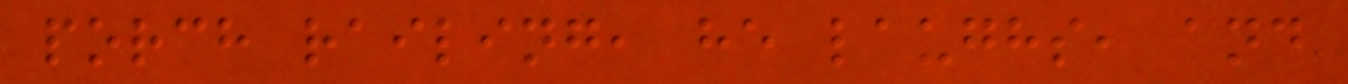porch railing, he laughs, and
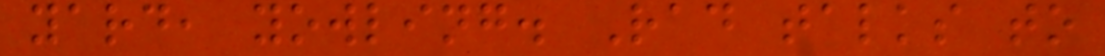yard, yowling. Rad talks to
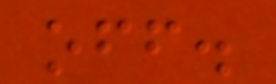off.
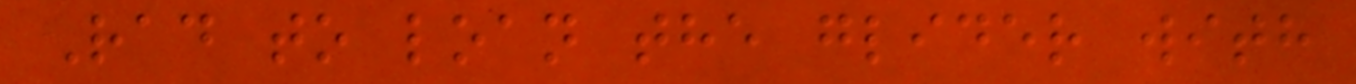Rad to loan the glider with
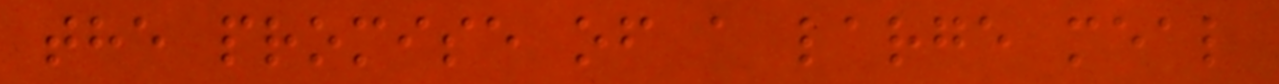the promise of a large meal
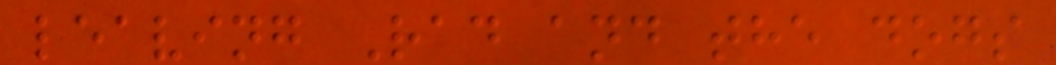leaving Rad and the dogs
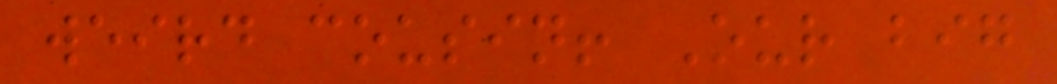weird cousin! Our big
